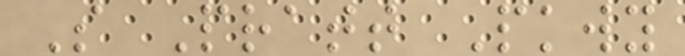S Pratt Pkwy
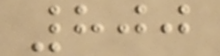800
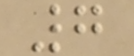7
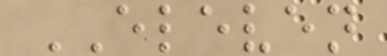ELEVEN
